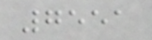7551
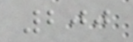200
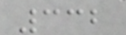332
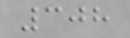308
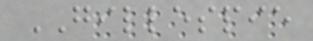GILLESPIE
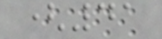(41
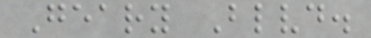Geary Blvd.
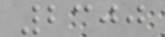2300
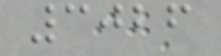3026
